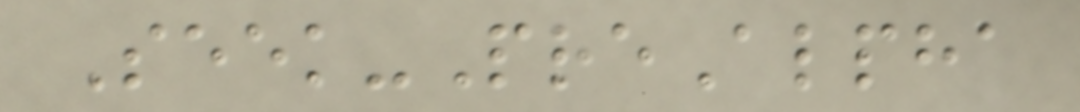Seek-PreAlpha
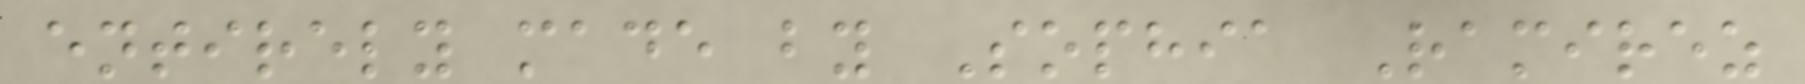entirely made by Sophia Ramirez
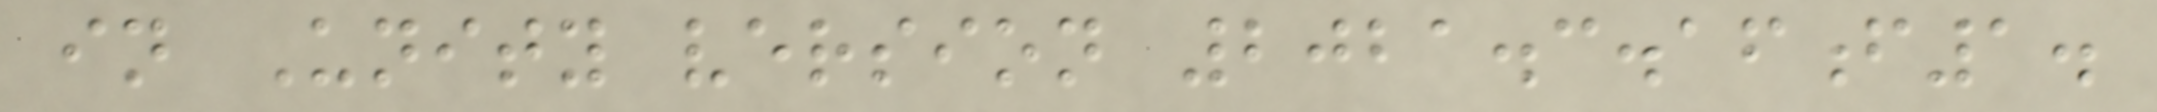in Unity version 2021.3.16f1.
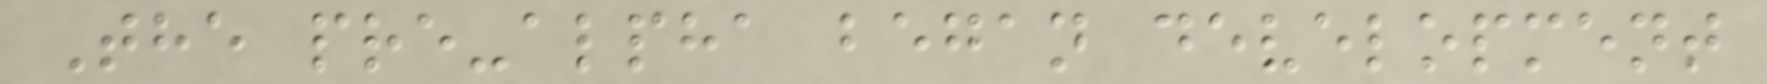The pre-alpha began development
